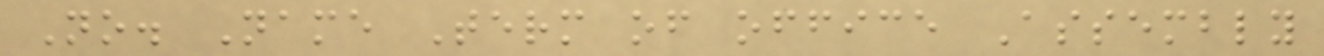No. Name Term of office Assembly
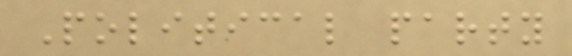Political party
